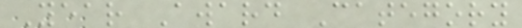Year Award Category
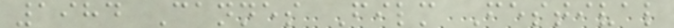1984 Cannes Film Festival
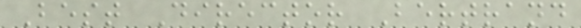Best Director Bertrand
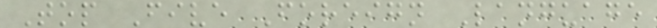Top Five Foreign Language
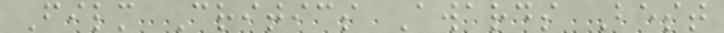Film Critics Awards Best
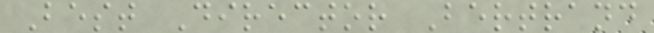Best Director Bertrand
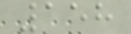158
